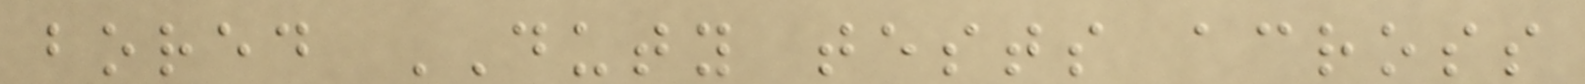bored DUTY tests across
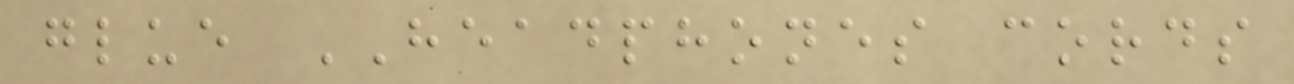glue HEADPHONES cords
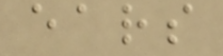ears
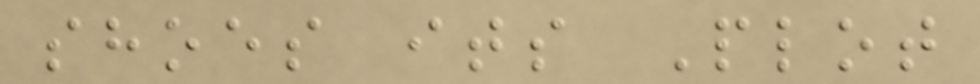shoes its Plot
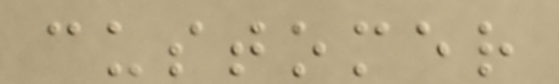customer
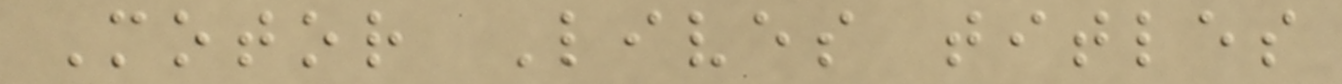Motor Lives titles
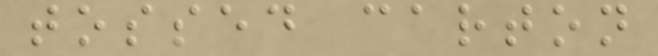tossed carton
